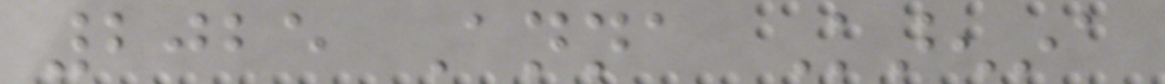2025 Anna Karenina
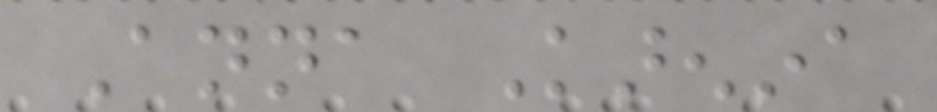Anna Karenina
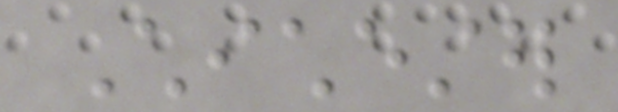Chichester
